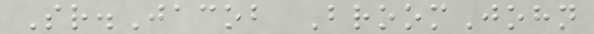Sr.Jacob BroomJohn
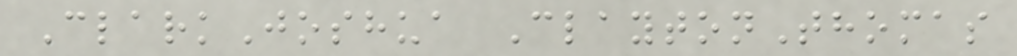ClarkJoshua ClaytonThomas
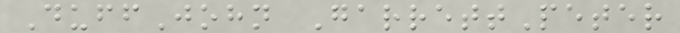DuffJohn GarrettPeter
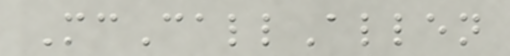McCallAllen
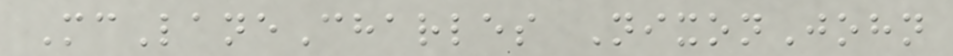McLaneCharles NixonJohn
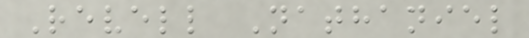Revell Nathaniel
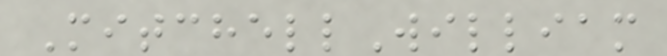MitchellWilliam
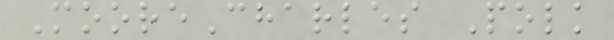MooreCharles Polk
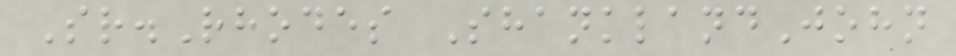Sr.Rhodes ShanklandJohn
